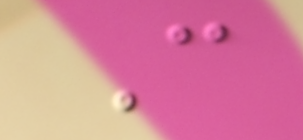C
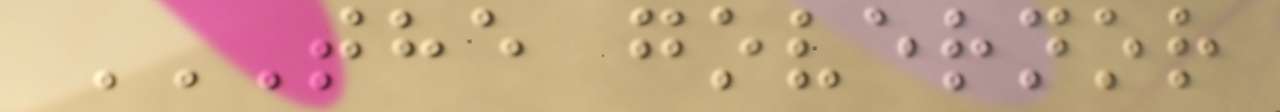THE GOVERNOR
